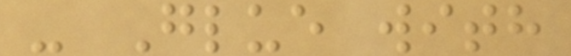- Glue with
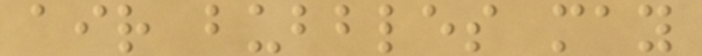air bubbles may
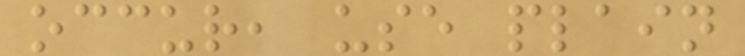occur, use plain
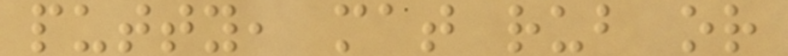putty, mat rub or
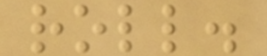roll.
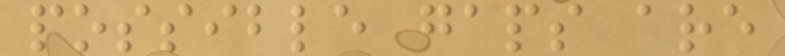possible gaps are
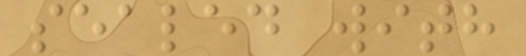sealed with
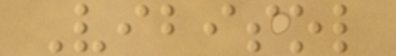Vibisol
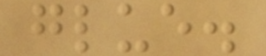glue.
